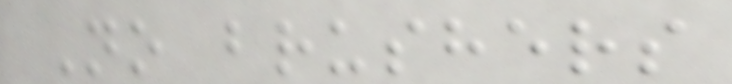No brushers
